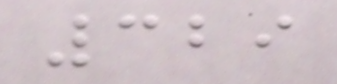329
